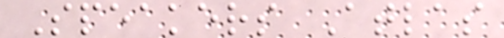Speakers Atlas
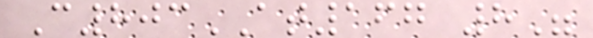C803AT167 8"
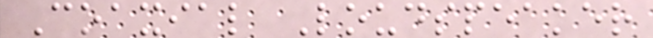Coaxial Loudspeaker
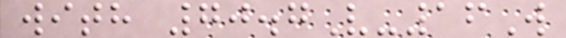with 70.7V-16W
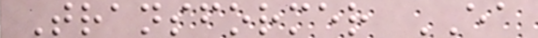Transformer EA
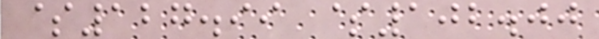$127.99 $102.00
